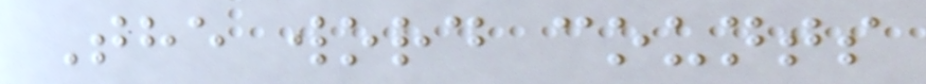The word counts
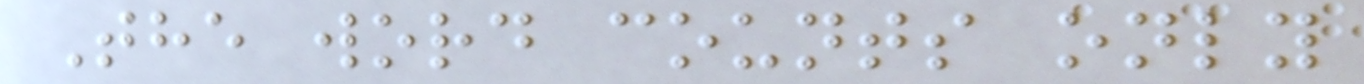The word counts only
